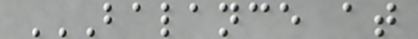BALANCE AT
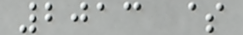2013 $
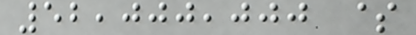52,000,000 $
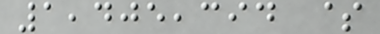1,405,394 $
